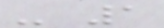- 1
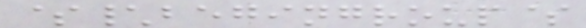$\begingroup$
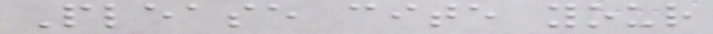Please cite your
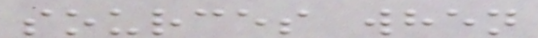sources when
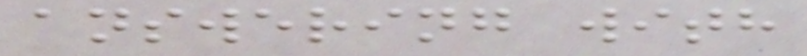answering with
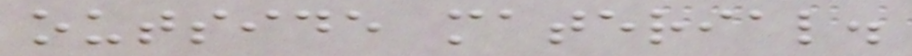outside material.
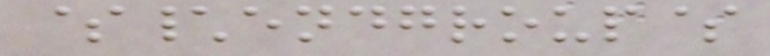$\endgroup$
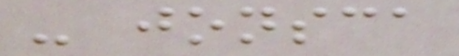- jonsca
